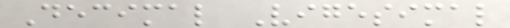Decimal Vigesimal
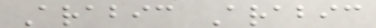Arabic Arabic
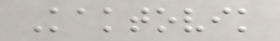Kaktovik
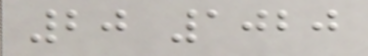20 1020
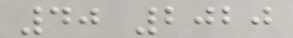40 2020
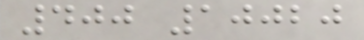400 10020
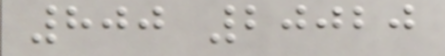800 20020
